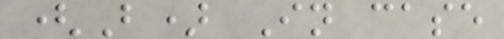(B) In case
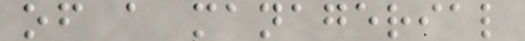of a managerial
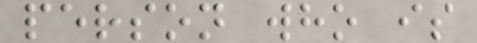person who is
